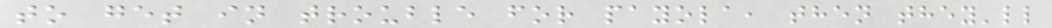to get in trouble for payola, then they'll
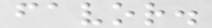favor.
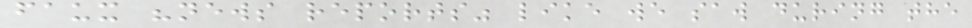faux "news reports" like we saw during the
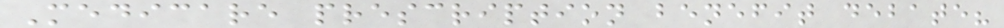Medicare prescription benefit debate?
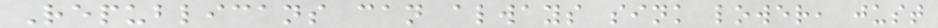Republicans can always sink lower, just
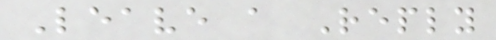Leave a Reply
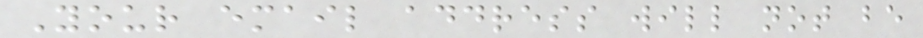Your email address will not be
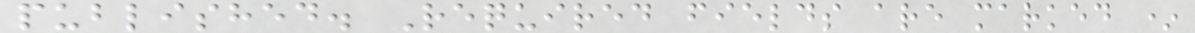published. Required fields are marked *
